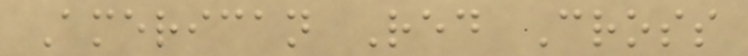American Red Cross
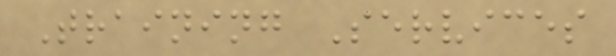Training Services
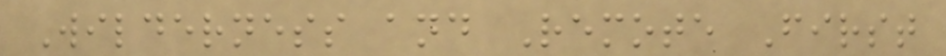Wilderness and Remote First
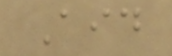Aid
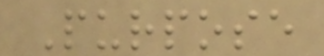Purpose
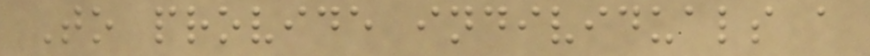To provide individuals a
